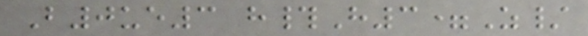B0ue3 h#H3=Z/
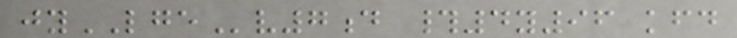jyLGEv7d #4y96 kfd
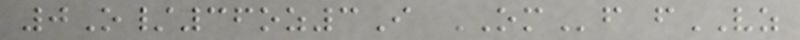0O/36oz3I OMf fVZ
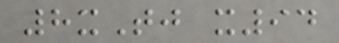8xTj x94
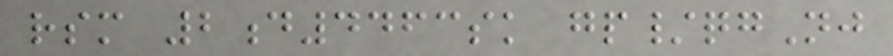rsm 2d4463sk gp/qgNj
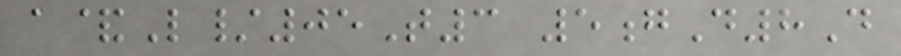a&L/05T3 5gD8D
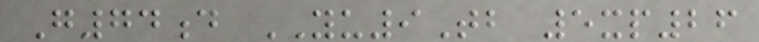G74d YU9Tb 5xp26
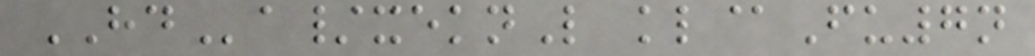HDa/xeknL kl@Fu7n
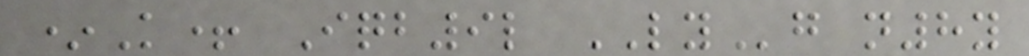*K+ Iqb9l LYg n8y
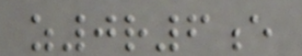z0r6e
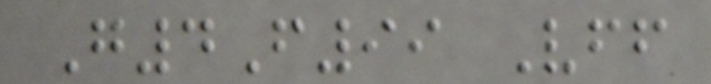G4F99 Vff
